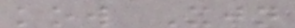kow Xjn
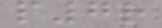p7r
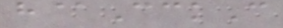h@CckC
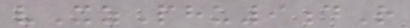vXzPhu9dR
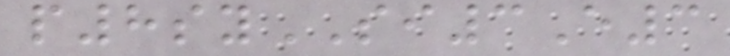p8sySI3E3
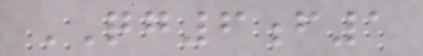QG6f1
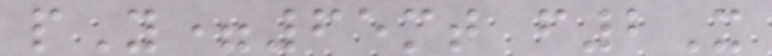pY=65mt f2X
